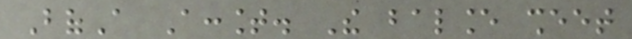BofA Account. The balance sheet
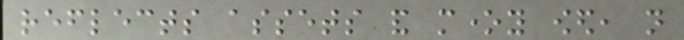reflects assets and money owed, not
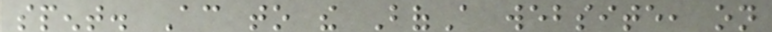spent. According to the BofA website, on
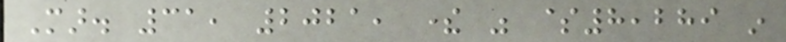Mar. 31, 2021, there was $8,289 in
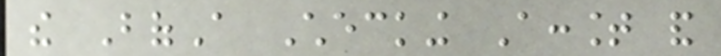the BofA Checking Account and
